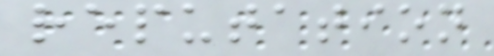reputation
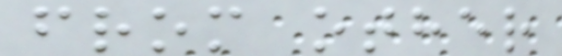from other
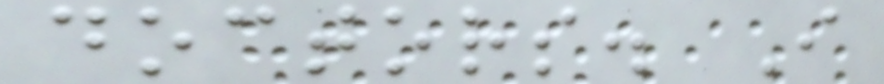doctors. I
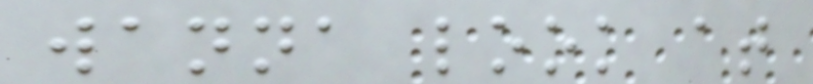wanna look at
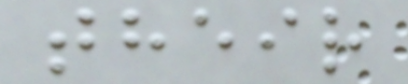their
